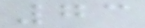73
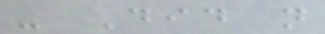- Did not
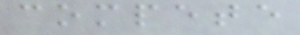compete
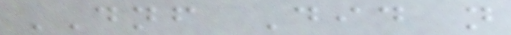DNF Did not
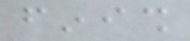finish
